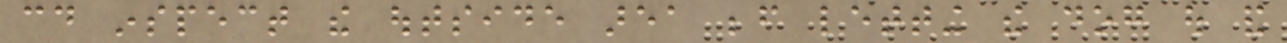could inspect the outside area before letting the dog out and
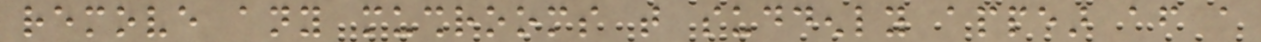remove any mushrooms that suddenly appear after a
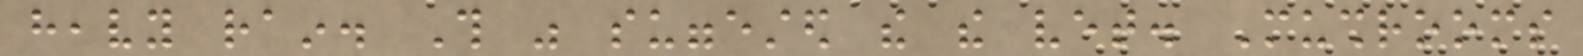heavy rain. This was suggested the the vet. Mushrooms
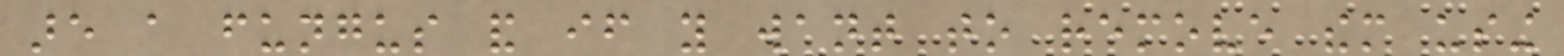are a fungus and if you want to remove them using
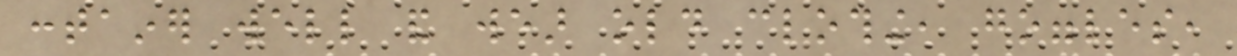container well and wear old clothing, goggles,
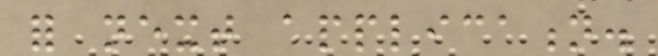for next application.
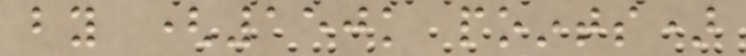by (150k points)
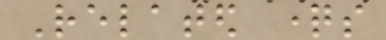Related questions
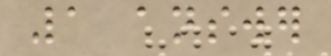1 answer
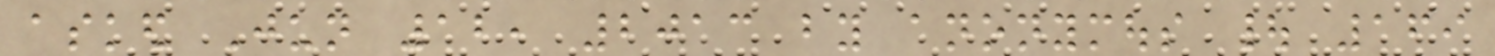asked Jun 12, 2013 by anonymous | 169
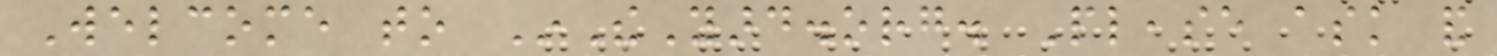Welcome to InTheYard.org. Please ask and
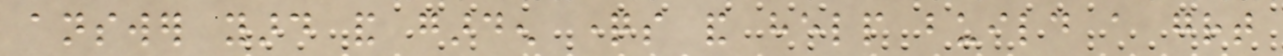answer yard and garden questions and help build a great
